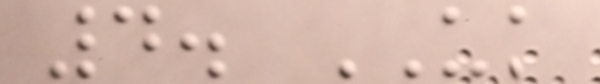4. UK
